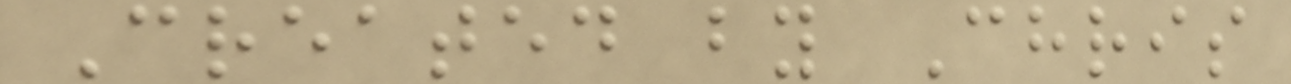Created by Chris
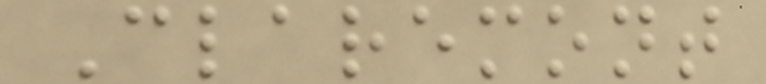Claremont
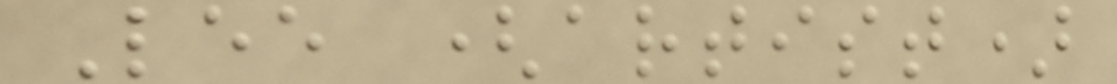Lee (artist)
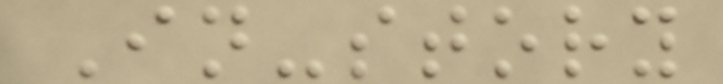In-story
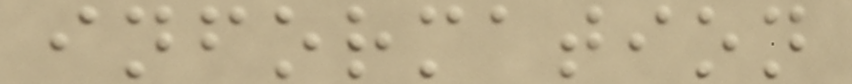information
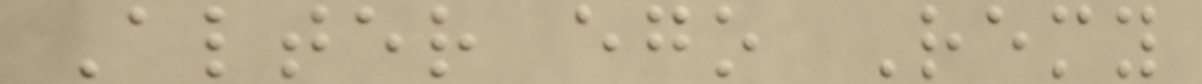Alter ego Remy
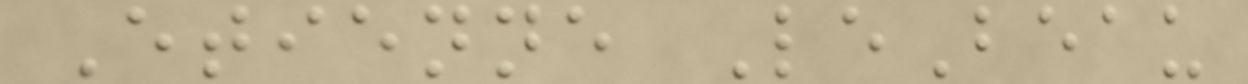Etienne LeBeau
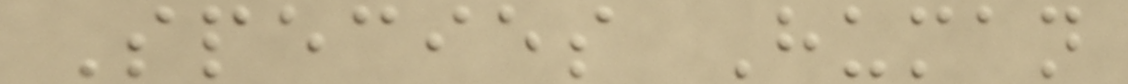Species Human
